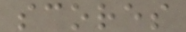scores
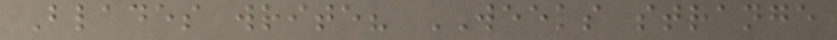Blades write? WEEKS strange
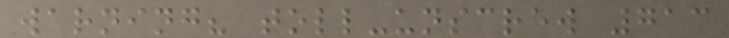warning? toll-unscrew 713
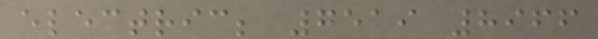electric; 7519 8966
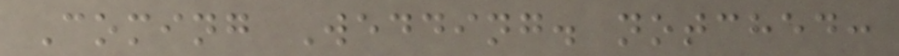Coming Wedding. notched:
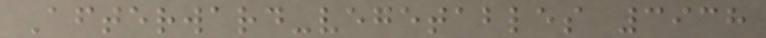Afterward-vegetables 3938
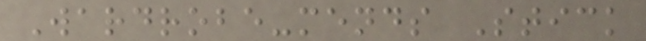Wardrobe-mends Stick
